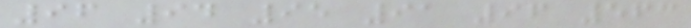96 94 95 91 96 563
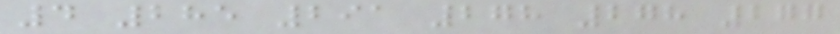4 285 291 278 278 277
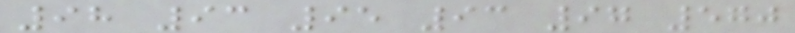98 93 95 93 97 570
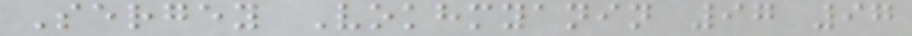Sergey Vokhmyanin 97 97
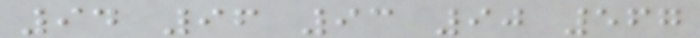94 96 93 90 567
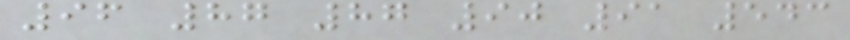96 87 87 90 91 543
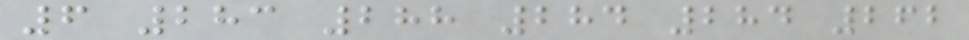6 283 288 284 284 262
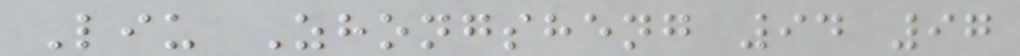Liu Zhongsheng 94 97
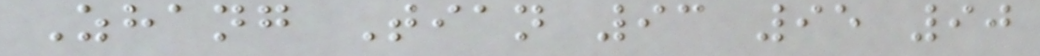Zhang Tian 93 95 90
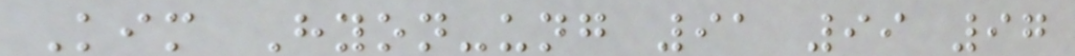Kim Hyon-ung 91 99 97
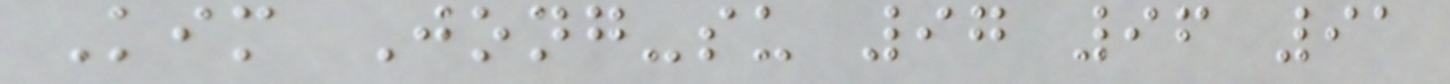Kim Jong-su 97 96 91
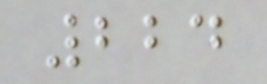224
